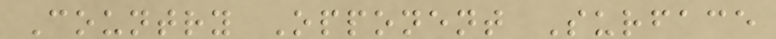Country Opponent Surface
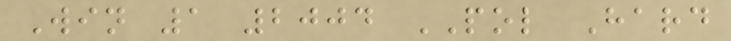Win 1 2004 POL Hard
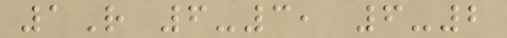1R 6-3, 6-2
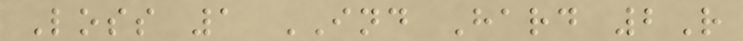Loss 1 IND Hard 2R
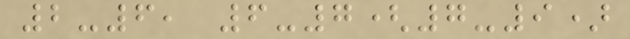2-6, 6-7(7-9)
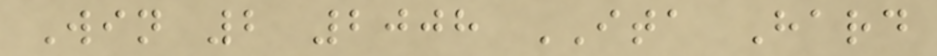Win 2 2008 ITA Hard
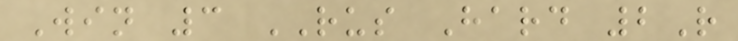Win 3 RUS Hard 2R
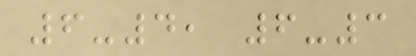6-4, 6-3
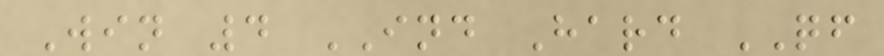Win 4 IND Hard QF
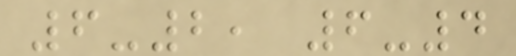6-2, 6-4
